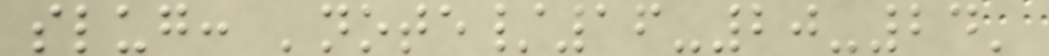slug: 'note/16-20-24'
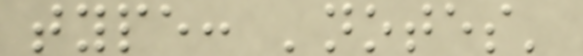type: 'notes'
